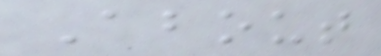About
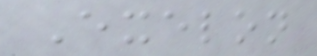Exelon
